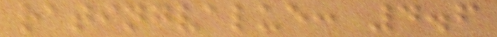ratingvalue: 4.6
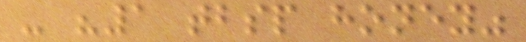- "1 tbsp honey"
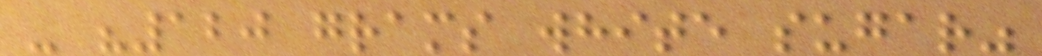- "120 grams white sugar"
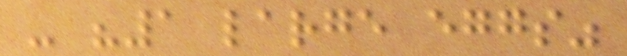- "1 large eggs"
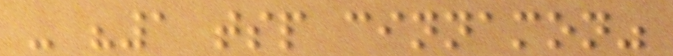- "1 tsp cinnamon"
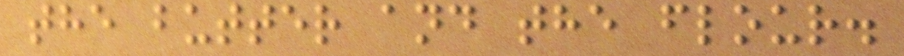the butter and the flour.
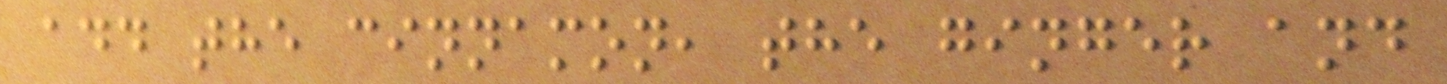add the cinnamon, the ginger and
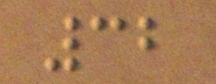32
